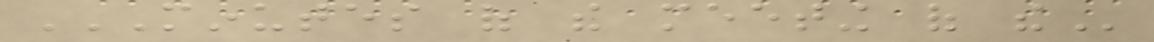MINUTES OF THE MEETING OF THE
